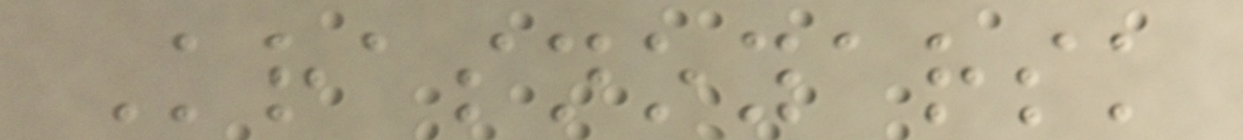Krasnoyarsk
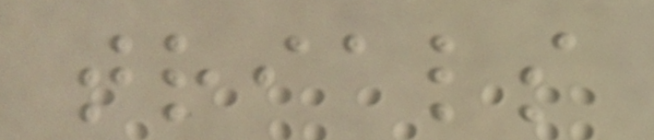trials
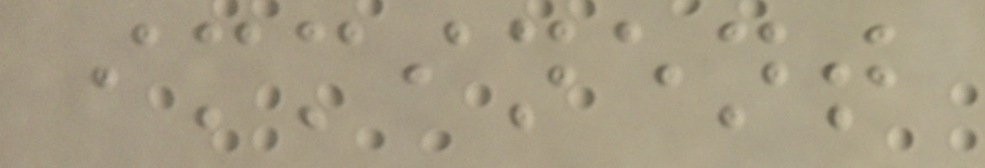imminent
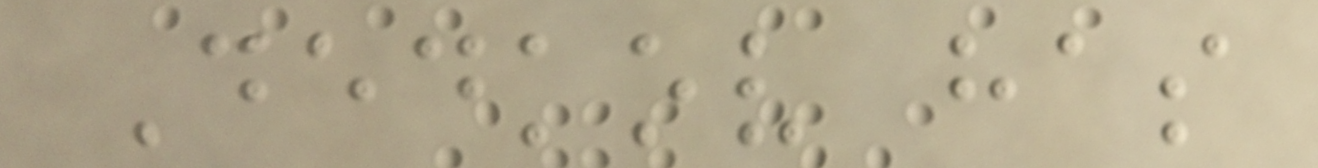Dedkov has
